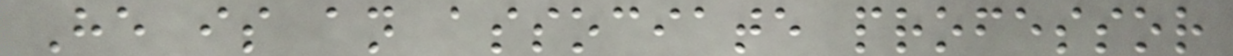He is an associate professor
